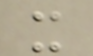it
